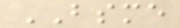BSME
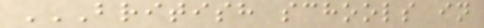BRITISH SCHOOLS IN
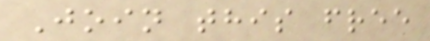Join this free
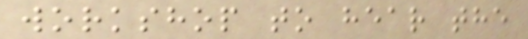workshop to hear the
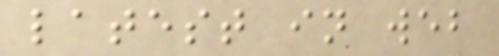latest in web
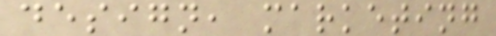design, marketing
